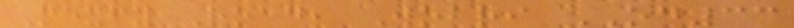Mexfy Road, Wobri OD33
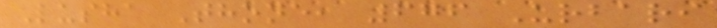Lusha Thone, 676 Urbari
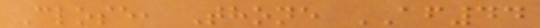Close, Thone AF44
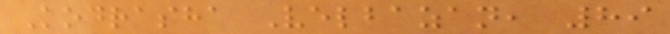Kodrasha Velbazan, 89
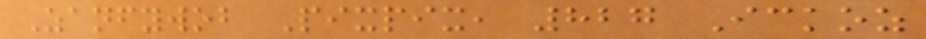Zanfywob Pixpix, 827 Ickoz
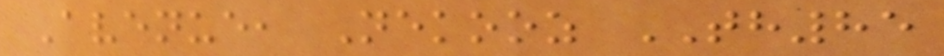Avenue, Nekooz TH85
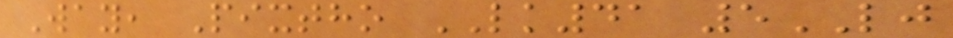Way, Pixtho LK41 5LJ
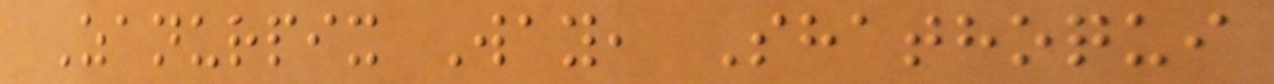Zanurpix Way, Shathoqui
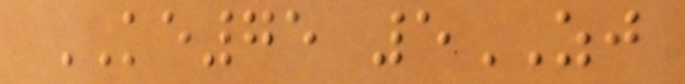KE75 5ZJ
